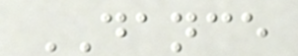DANCE
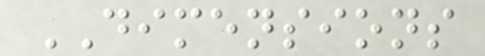DIMENSIONS
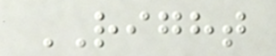RIGHT
